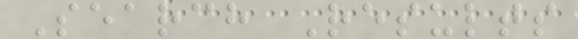Search Results
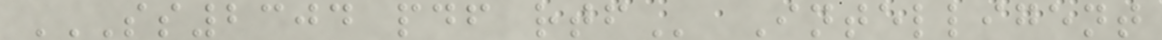SS2304 PDF RTF Intelligent
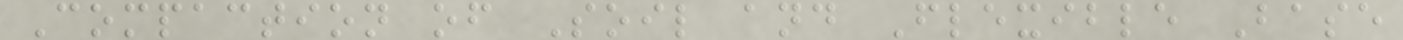Compaction of Soil and Flexible Base
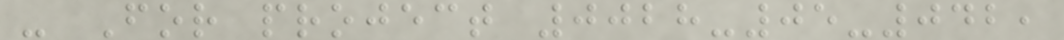- For project 0028-05-042,
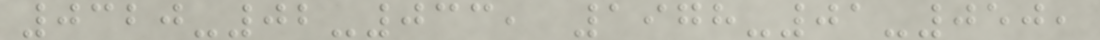0320-02-033, 1978-01-050,
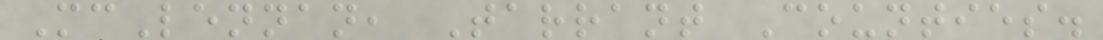McLennan, Tarrant Counties.
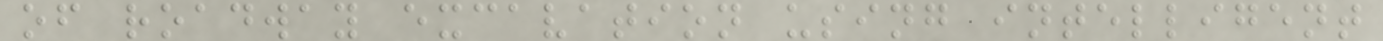of roadway excavation using intelligent
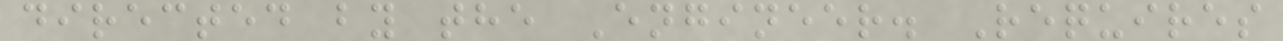directed by the Engineer. Requires
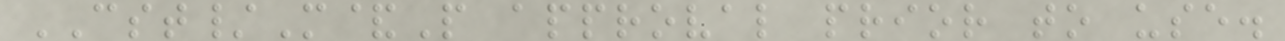CST/M&P approval prior to use.
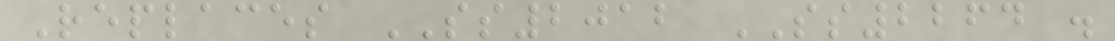Replaces SS2012 SS2264 .
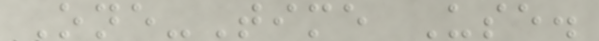One-Time Use.
